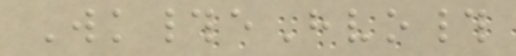Wk#eHvo#
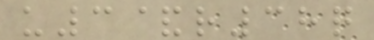u3&r38q
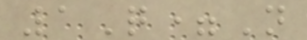1Q=N
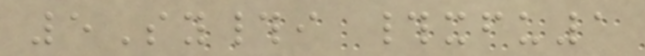5Sy#i #xfu1
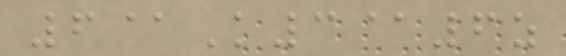6@K3@6z
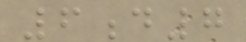6d7
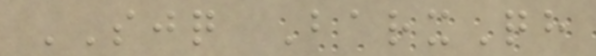SJQ BarxQh
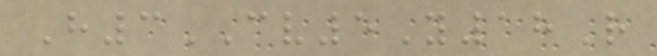H3CV5Y18R
